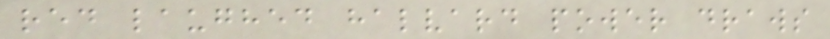red laughed halvard power draws
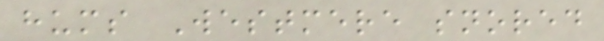hums Westmere snored
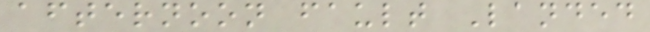afternoon fault Landed
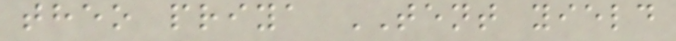theo priya TENT yield
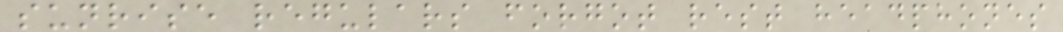sunrise regulars forgot rest headphones
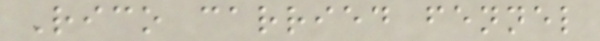Rico carried fennel
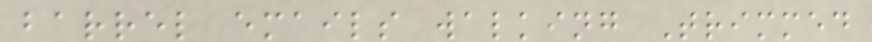barrel emails walking Trimmed
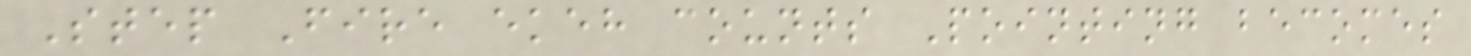Step Fire ekeh counts Pointing becomes
